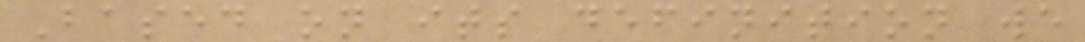Based on its definition we
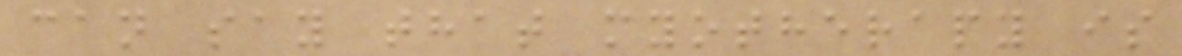can say that myotherapy is
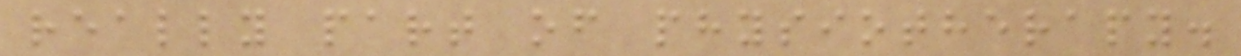really part of physiotherapy.
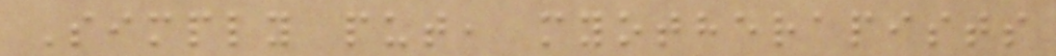Simply put, myotherapists
